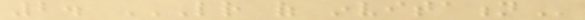2. LETTER OF INVITATION
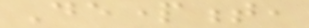Department,
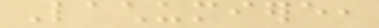Lachumiere,
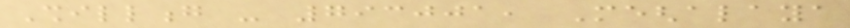Shillong - 793001, Meghalaya
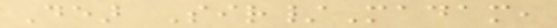Dear Sir/Madam,
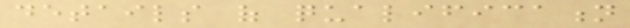details of qualification
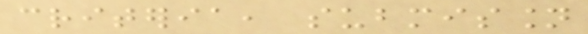criteria, submission
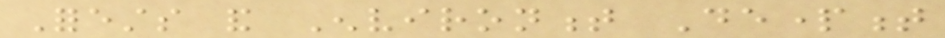Forests and Environment Department
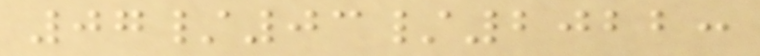07/03/2022:
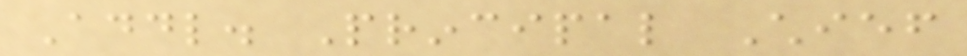Addl. Principal Chief
